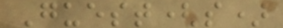Guest(s)
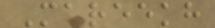Mareekh
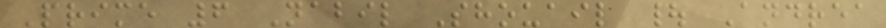Prime 6 Nabil Shouail | Andrea
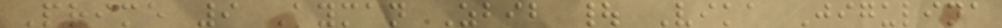Prime 9 Ayman Zbib | Vika Jigulina
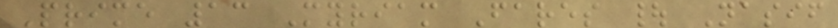Prime 13 Myriam Fares | Nasif
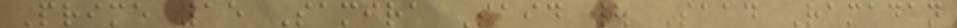Prime 15 Samira Said | Saad Ramadan
